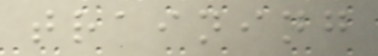training
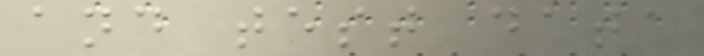and test data
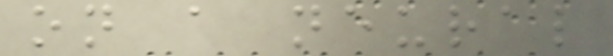on a neural
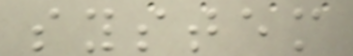system
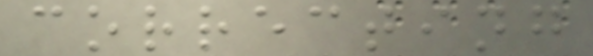correcting
